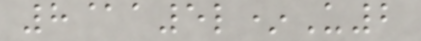8@a5l*U2
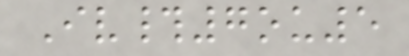Iv#7ou5
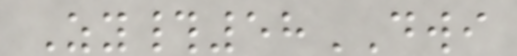Zy#58DWI
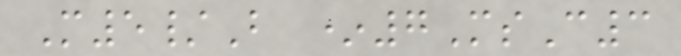M5/B *7MsC3
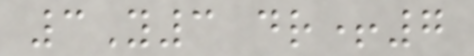3Y3 dr+7
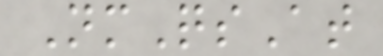NmQsAt
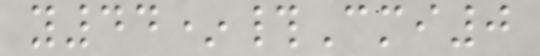y44*#Cmi0
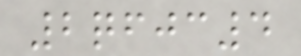2qfjc4
